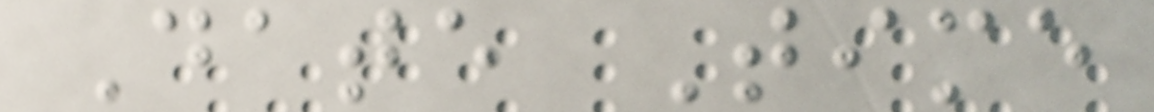Date Time
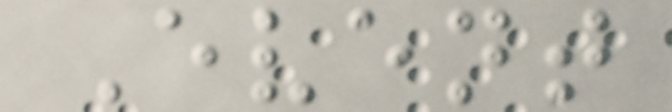Event
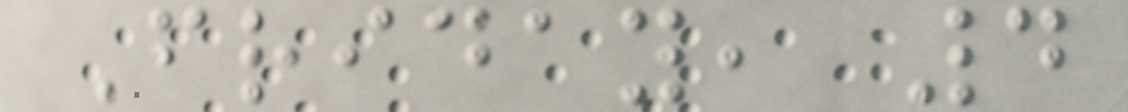Friday, 4
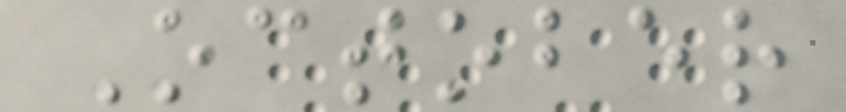October
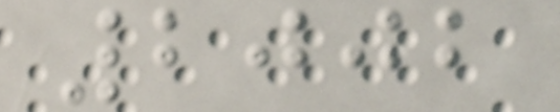2002
